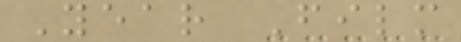Year Film
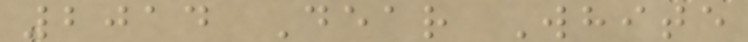2014 Dear White
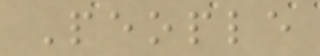People
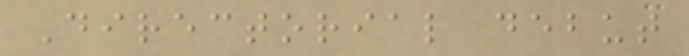Directorial debut
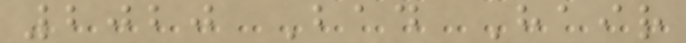2020 Bad Hair
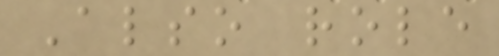Also role
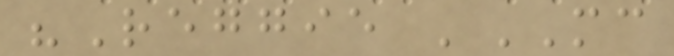"Reggie 'MC
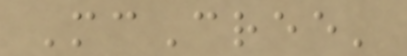McCree'
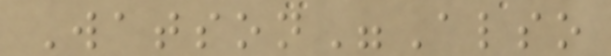Watson"Also
